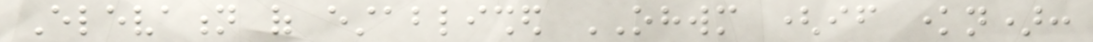Elevation of established OHWM (if known):
